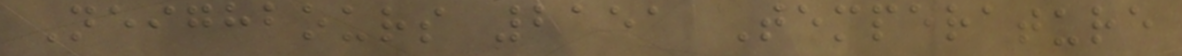Neighbours 2151 Temperature
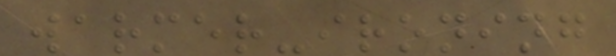warmer-ironing
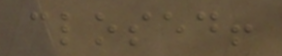closed!
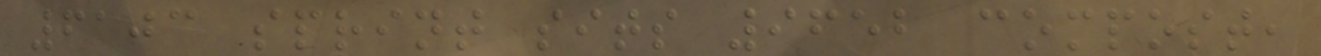6103 sprint sits 9652 compost,
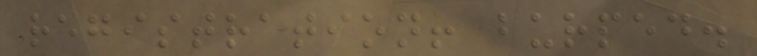registration! burped.
